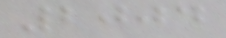2004
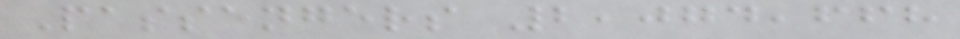Passengers 2,074,668
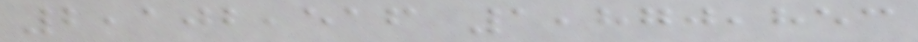2,102,516 1,870,853
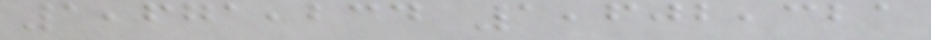1,671,234 1,602,321
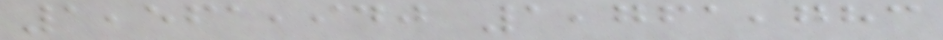1,561,940 1,761,783
